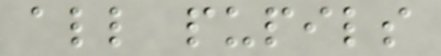all pupils
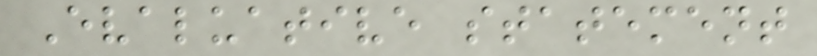Evaluative statement
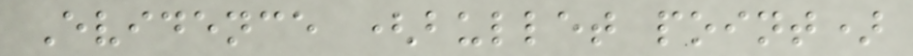Evidence (bullet point)
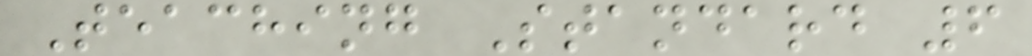Teaching Standard 6
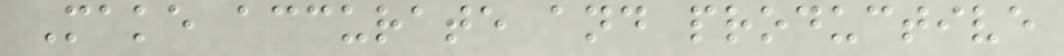Make accurate and productive
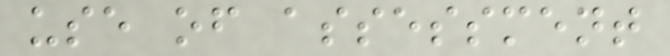use of assessment
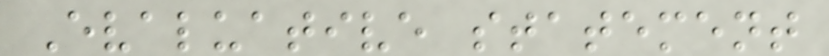Evaluative statement
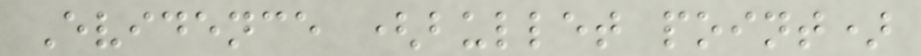Evidence (bullet point)
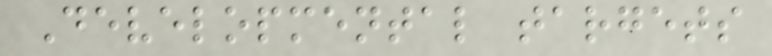Developmental targets
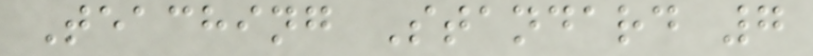Teaching Standard 7
